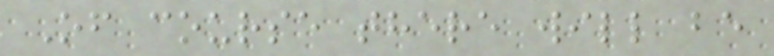Of course there will be
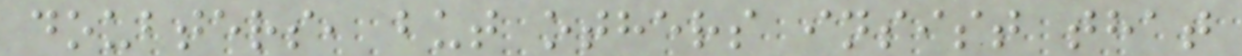doubters, but others insist that
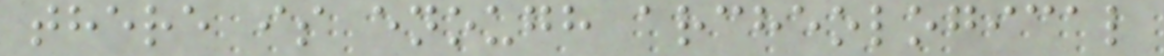there is enough archeological
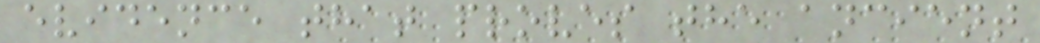evidence that proves the ancient
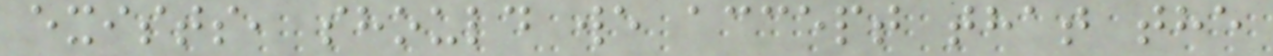exists, should we accept that the
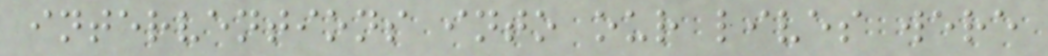interventions into our lives were
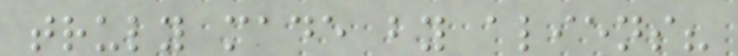truly made by aliens?
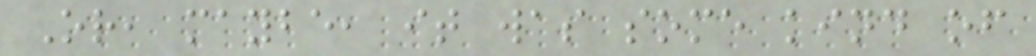Or, maybe, it was some kind of
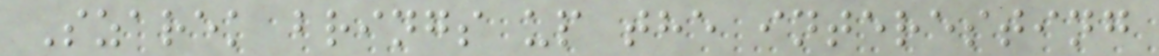Szarek brings up the interesting
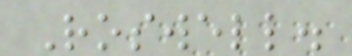Roswell.
